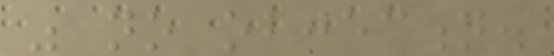was no objection.
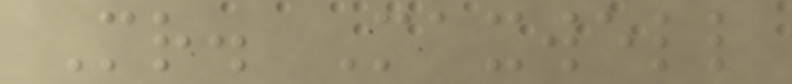Mr. Maxwell
